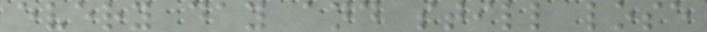every day and still lose
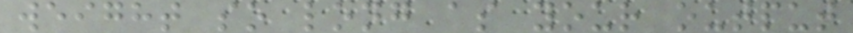weight so long as your output
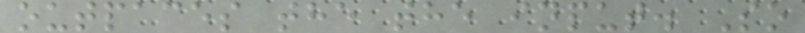outpaces the the input. So
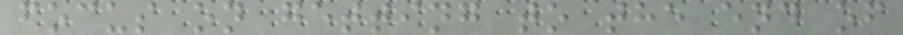focus on getting to the end of
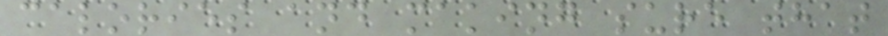calories and making sure that
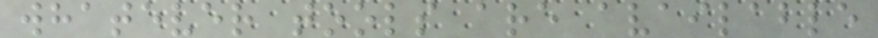whatever tools are available
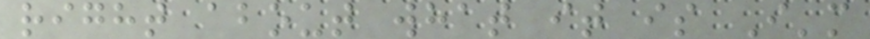right about what it is I'm
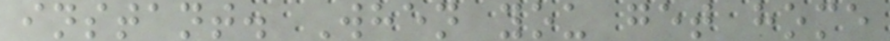instant. When you get home
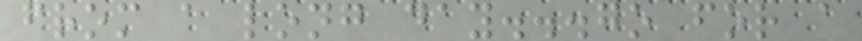from a long day...go for a
